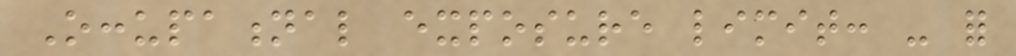Occupational exposure limit: - for
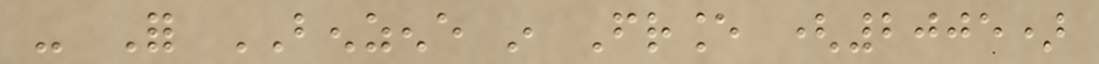- For BENZENE in France (2005)
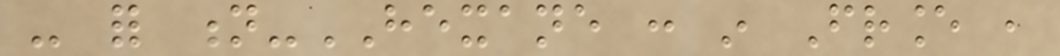- for n-HEXANE : in France ,
